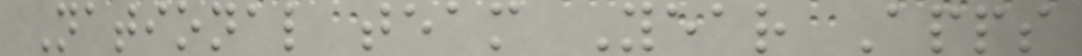National team Year Apps
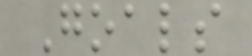Goals
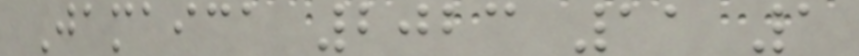Jamaica 2023 11 1
